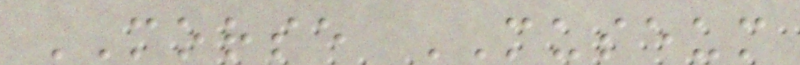MORSE MUSEUM
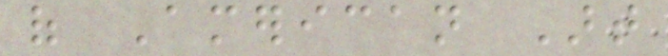of American Art
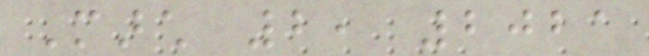March 2, 2021
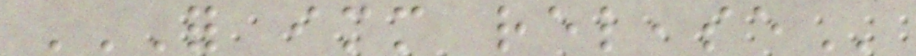FOR IMMEDIATE RELEASE
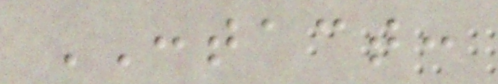CONTACT:
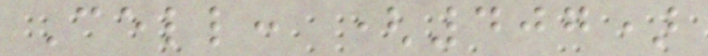Cell: (407)
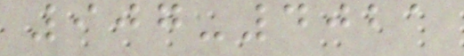907-4021
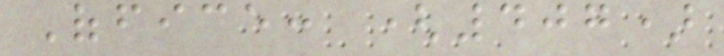Office: (407)
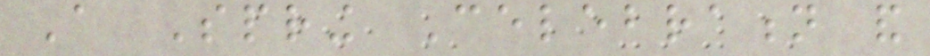A Spring Celebration and
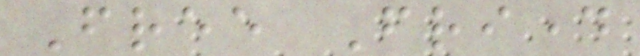Free Friday
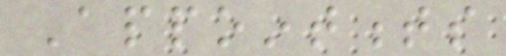Appointments
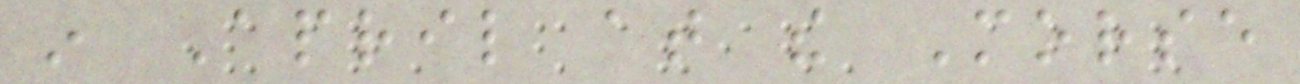in April at the Morse
